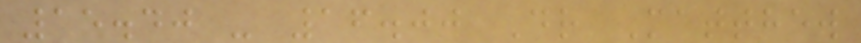15.40 - 16.00 Dr Matthew
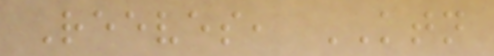Reeves, KTN
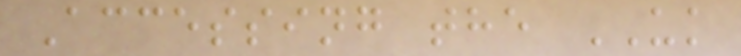Accessing the UK
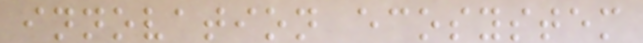innovation ecosystem
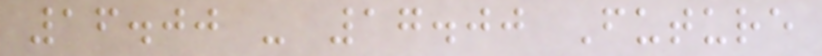16.00 - 17.00 Future
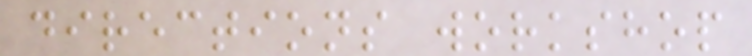directions workshop
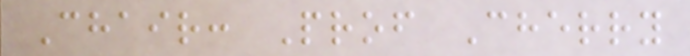Chair: Prof Cherry
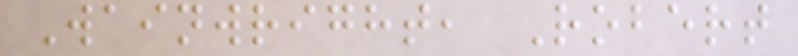Wainwright, Robert
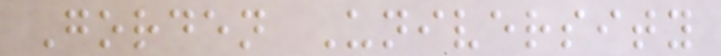Gorden University
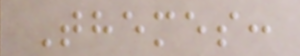Themes:
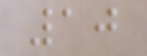10
